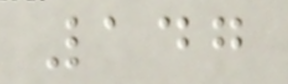147
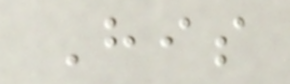His
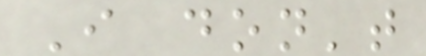I don't
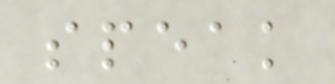speak
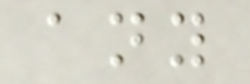any
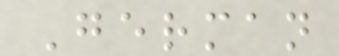German
